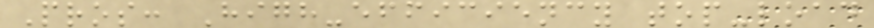Pros: High-efficiency top-load
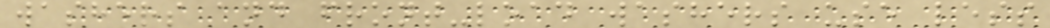washers and front-load washers use less
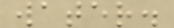water.
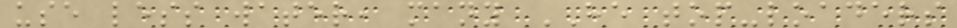use less water, many HE top-loaders
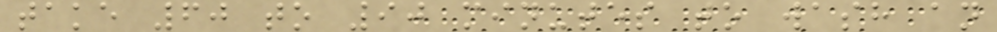take 60 to 90 minutes to wash an
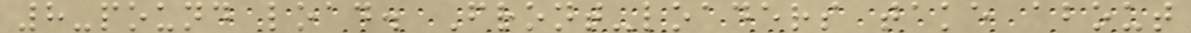8-pound load. Front-loaders take about
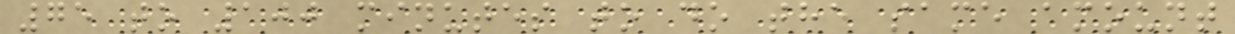75 to 100 minutes to do the same amount
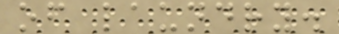of laundry.
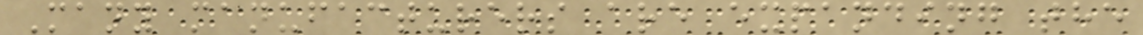Many manufacturers are expanding the
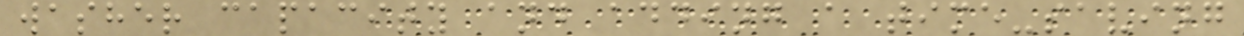washer capacity and adding a time-saving
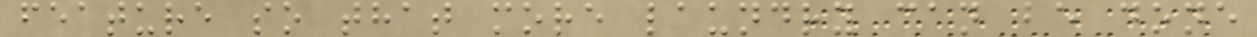feature so that more laundry can be done
